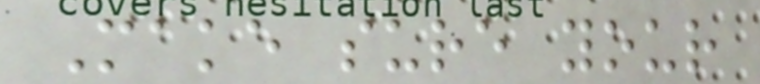Make sure your
